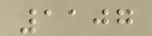1107
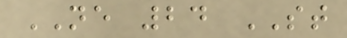NE 24 ST
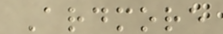Ardmore
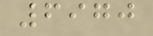6970
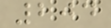204
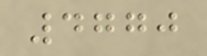4770
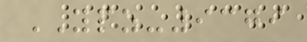YPZ-9379
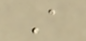A
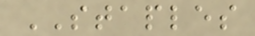STAPLES
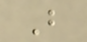B
